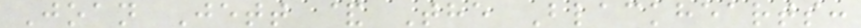Joan Jett & The Blackhearts:
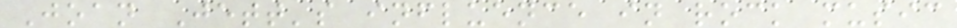Joan Jett's influence in rock music
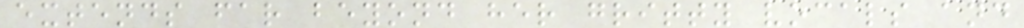extends far beyond her gritty vocals and
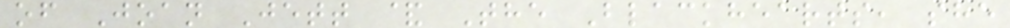of Joan Jett & The Blackhearts, she
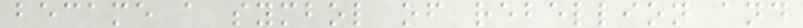became a symbol of rebellion and
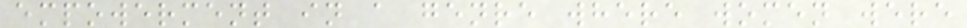empowerment in a genre where women were
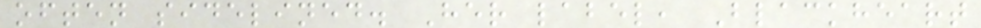often sidelined. Her label, Blackheart
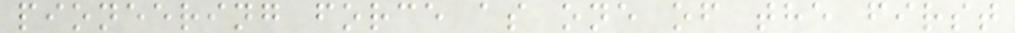pioneering force as one of the first
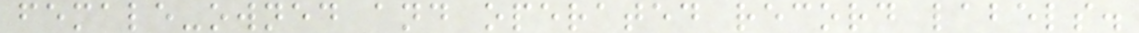female-owned and operated record labels.
